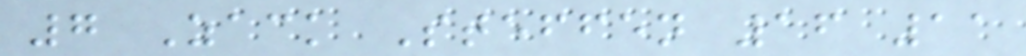7 Zack Steffen 16 11
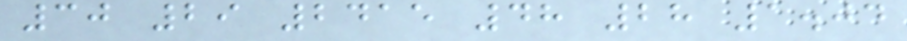30 29 2415 48 28 1.04
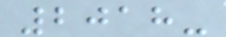2018-
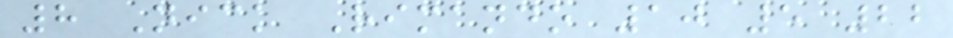8 Nick Rimando 10 5 22
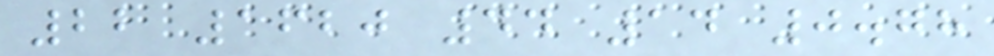22 1620 44 14 0.78
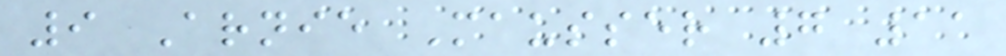9 Arnie Mausser 7 11
